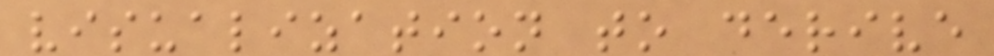visualization to derive
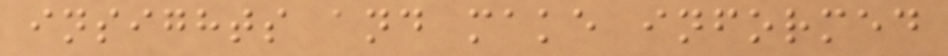insights and make informed
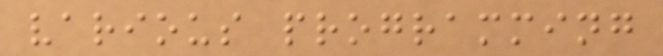various programming
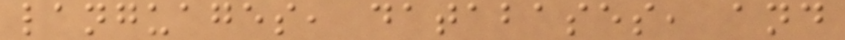languages, databases, and
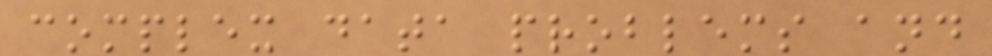complex data problems and
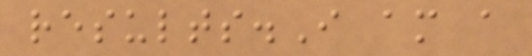results.I am a
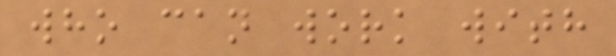who can work with
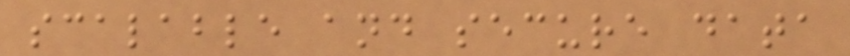scalable and secure data
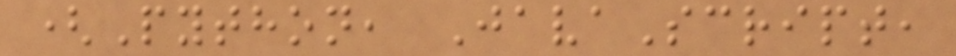(Python, JavaScript,
